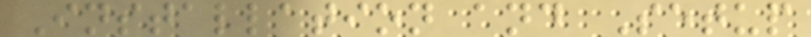Installation and Setup
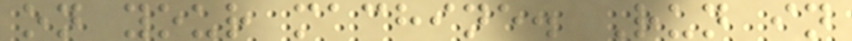on your machine. Run in
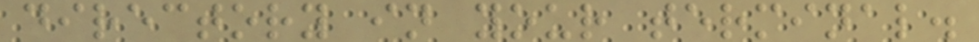directory in your terminal.
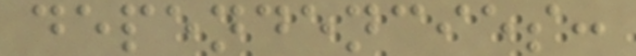dependencies:
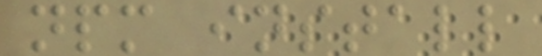npm install
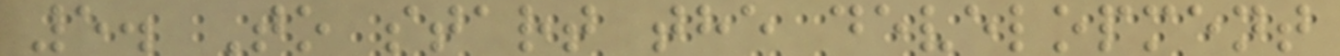5. To start the development
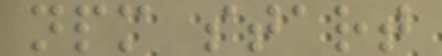npm start
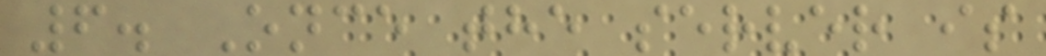6. Once the server is
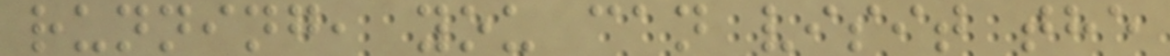running, you can visit the
